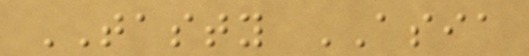TASTY ASIA
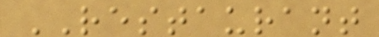RESTAURANT
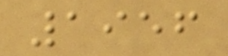1956
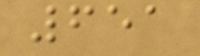651
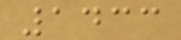1433
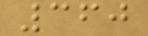360
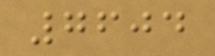7604
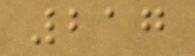217
